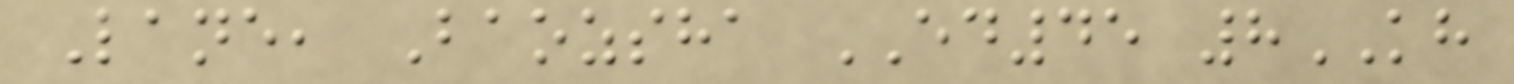Lane, Baozsha ED45 8KH
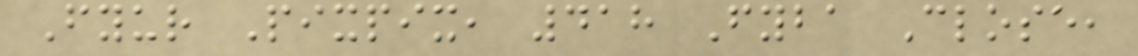Fyur Pixpix, 418 Fyba Close,
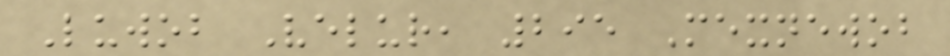Luwob Velur, 295 Mexnewob
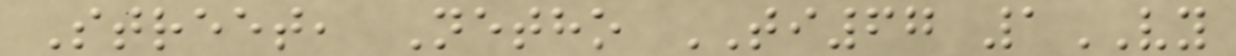Street, Netho TI67 1VY
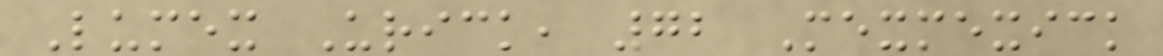Lumex Urick, 72 Mexmexick
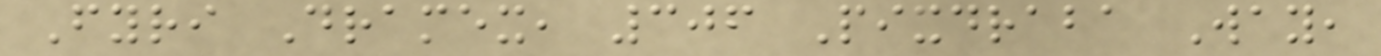Fyri Dramex, 306 Pixdraba Way,
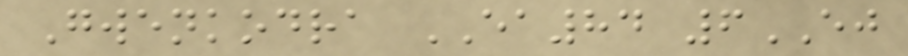Gwenkodra EA84 6EJ
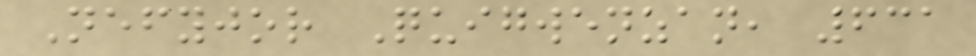Nefyjor Quigwenzan, 631
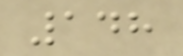148
